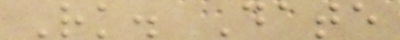Rk. Date
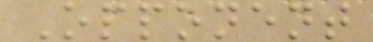Opponent
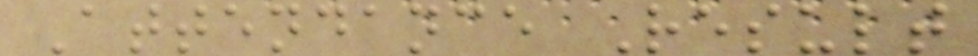Attendance Result
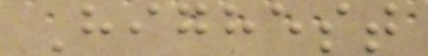Highest
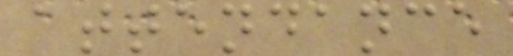attendance
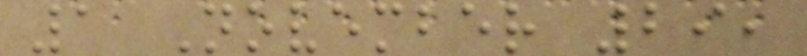1 November 29,
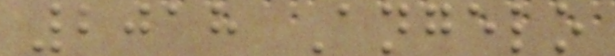2018 Angelo
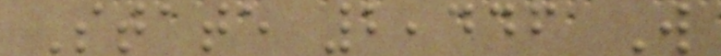State 2,446 W
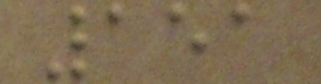151
